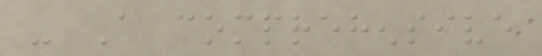- A comprehensive
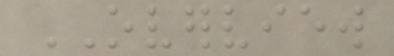OVERVIEW
